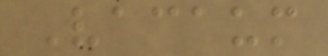Vacaum
